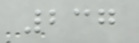237
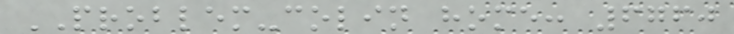PROBLEM-colin home: 6760
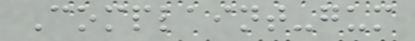Complaint-gum
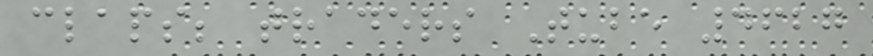claps; traders Tube 4627
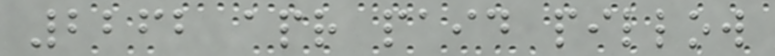2262 apr paid pillow
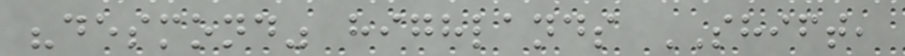"desmond" highlands SHIFT,
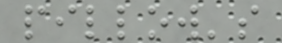pillow's
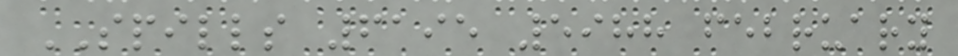SPILLS 6195 5988 february
